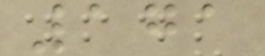171
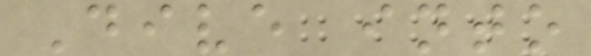Dive into
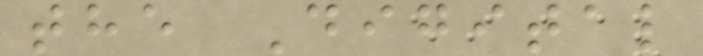the Digital
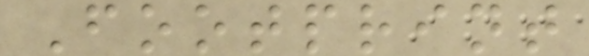Footprint
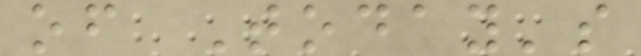of Today's
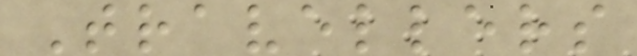Travellers
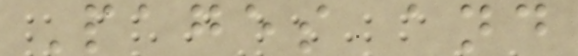Pages and
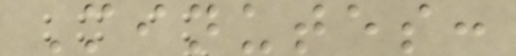Minutes:
